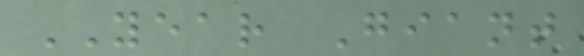YEAR Giant
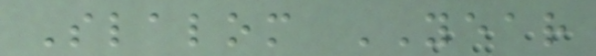Slalom YEAR
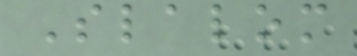Slalom
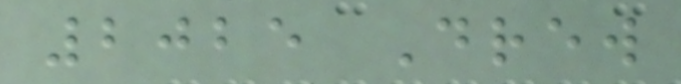2025 Drew
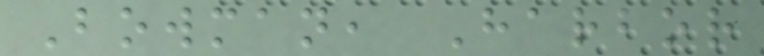Bowman, Harbor
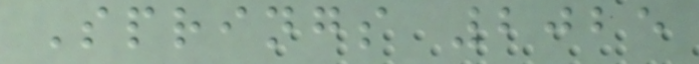Springs 2025
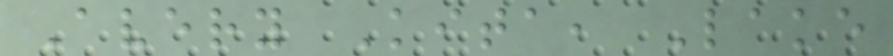Avery Kita, Lake
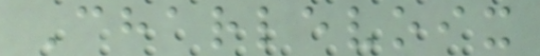Charlevoix
